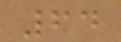64
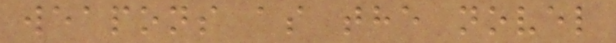weapons as the novel
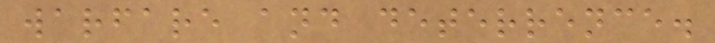warfare and deterrence.
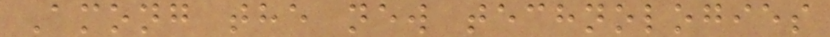Among the new technologies
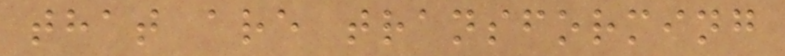that are transforming
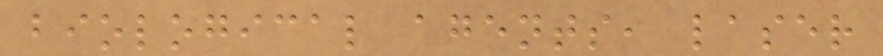biological agents, laser
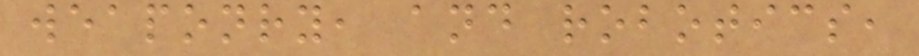weaponry, and robotics,
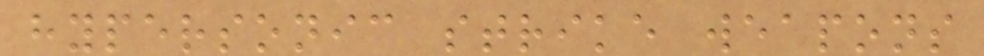hypersonic strike weapons
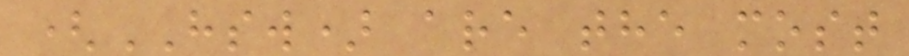(HSW) are the most
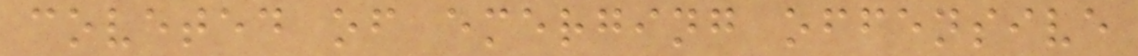coveted of emerging offensive
